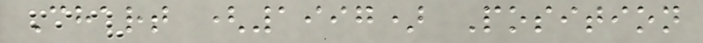Chart (1997) Position
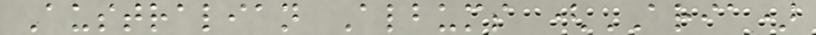Australian Albums (ARIA)
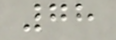78
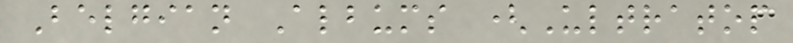Belgian Albums (Ultratop
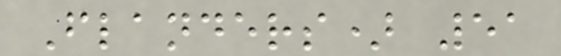Flanders) 51
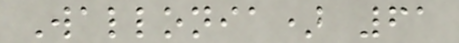Wallonia) 61
